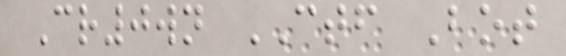Cr0wn CTF Bot
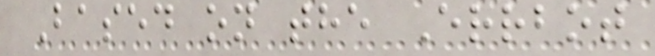Based on the Errbot
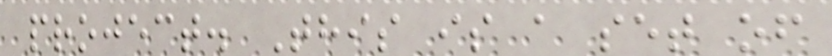project. This is a set of
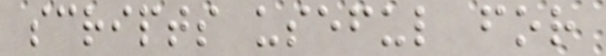scripts useful for
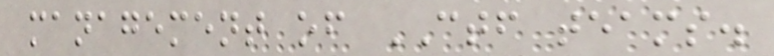management of CTF teams.
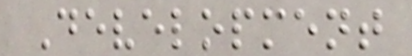Development
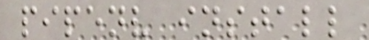pipenv install
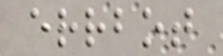errbot
